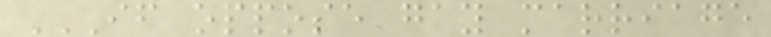IF OPPOSE GAY MARRIAGE
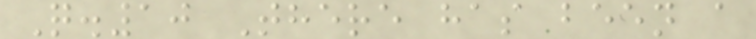Q.10 There has been a
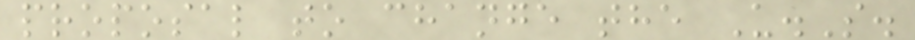proposal to change the U.S.
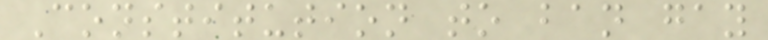Constitution to ban gay
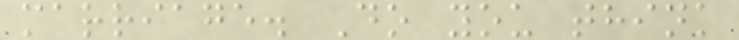marriage. Do you think
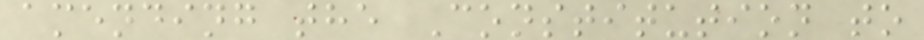amending the Constitution to
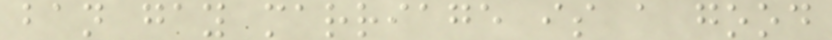ban gay marriage is a good
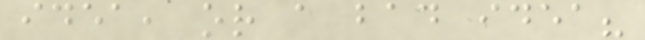idea, or a bad idea?
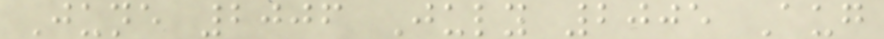June 2006 July 2005 Aug
